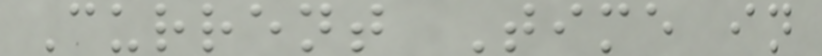Current Time in
